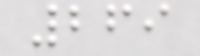269
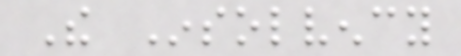The Insolvency
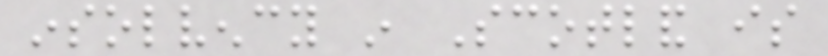insolvency in Scotland is
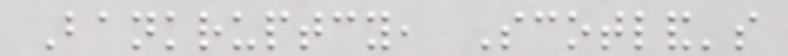Bankruptcy, Scotland's
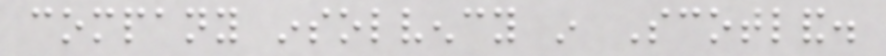company insolvency in Scotland.
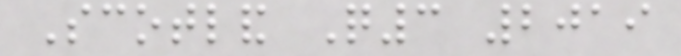Scotland Q3 2019
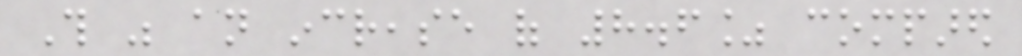This was an increase of 8.6% compared
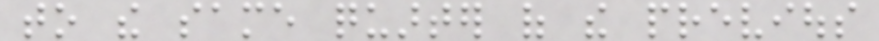to the same quarter of the previous
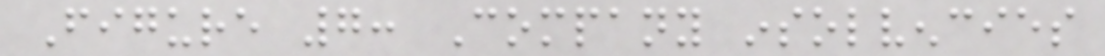Figure 7: Company insolvencies
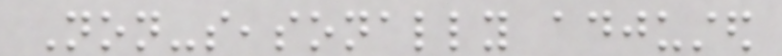Non-seasonally adjusted
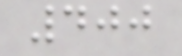400
